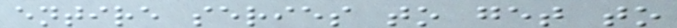entire series to get to
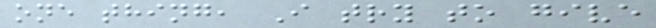one thing, I try to give
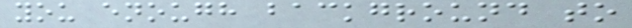you enough background to
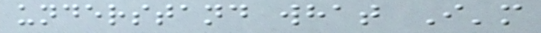understand what I'm
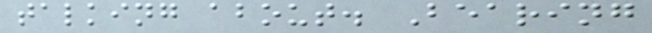talking about. Bearing
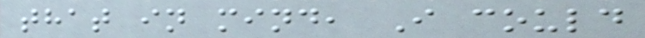that in mind, I could
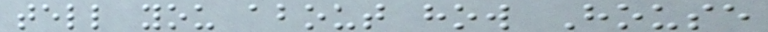tell you about how House
